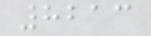8213
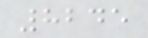8245
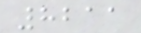8211
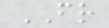FR
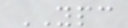YPC
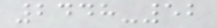2448-52
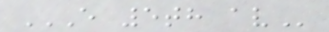E 5TH AV
